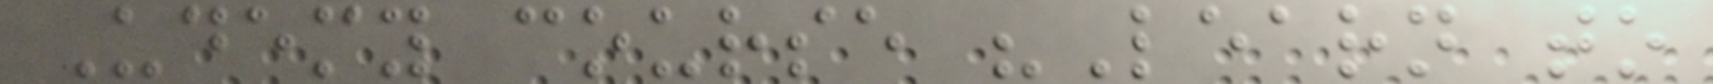Udemy course "Learn to
